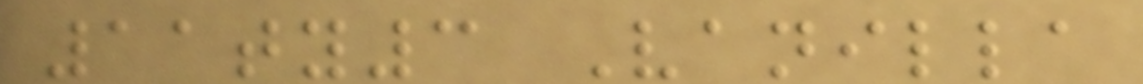11ty3 Vanilla
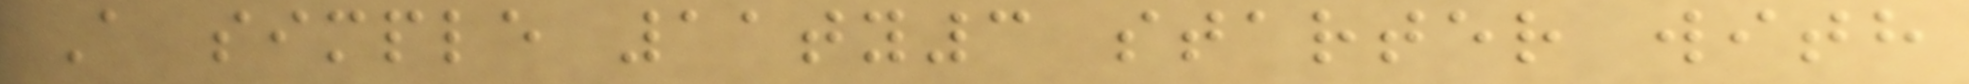A simple 11ty3 starter with
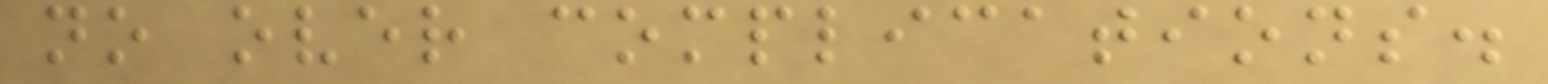no over complications.
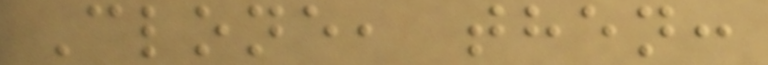Clone, then:
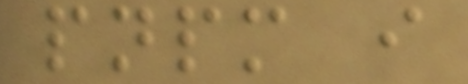pnpm i
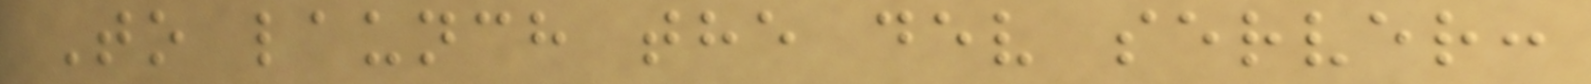To launch the dev server:
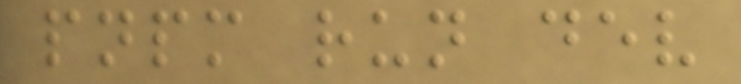pnpm run dev
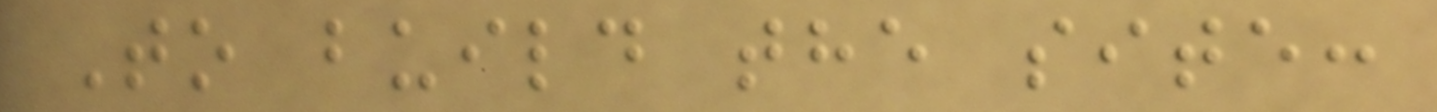To build the site:
